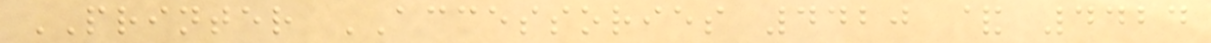PRINTER ACCESSORIES 4420 & 4424
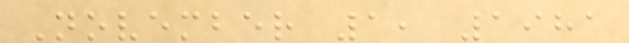November 1, 1981
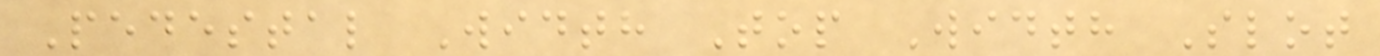Pedestal Width Top Width Slot
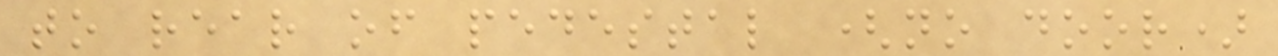to rear of pedestal (no door)
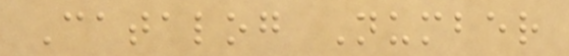Catalog Number
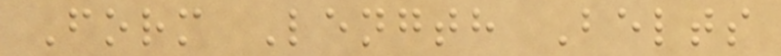Form Length Belts
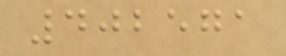402571
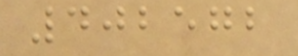402572
